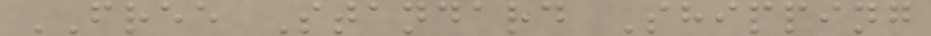FREE Standard Shipping
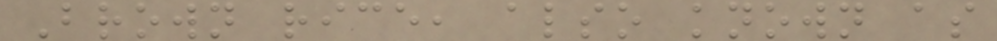Brown rice, also known as
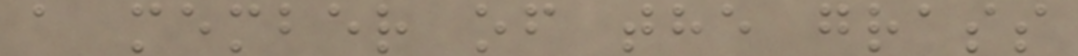a member of the grass
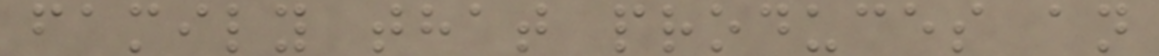family that produces an
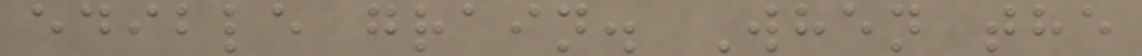edible grain. When the
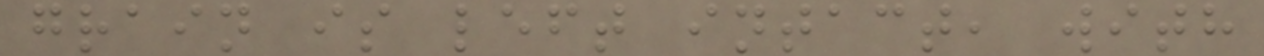grain is left intact, with
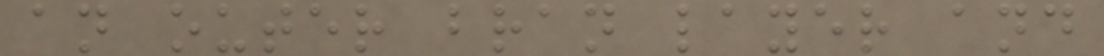an outer bran layer and
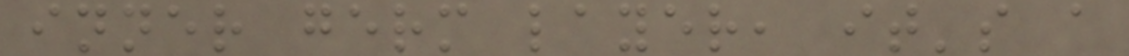inner germ layer, it's a
